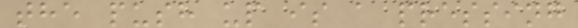the push up is a pressing
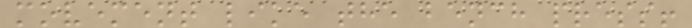movement like the bench press!
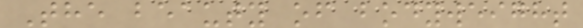The beauty of bodyweight
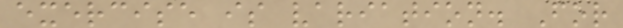exercise is variation. For
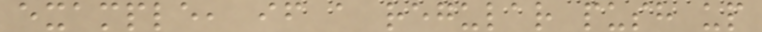example, if a regular push up
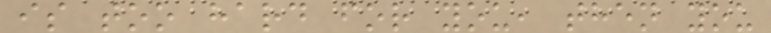is too hard for you, then you
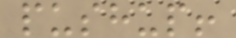pushup!
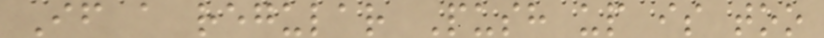If a regular Push up is too
